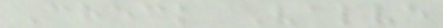Check Valve
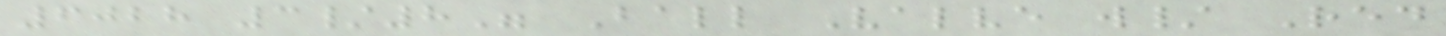6028 3/8" Ball Valve w/ Red
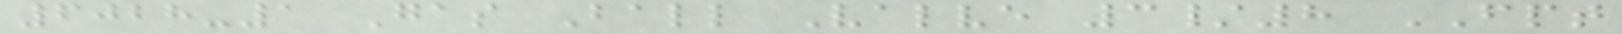6028-1 Gas Ball Valve 3/8 FPT
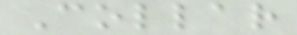Collar
